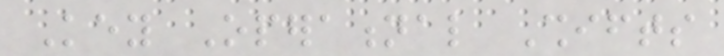Key Operational Shifts
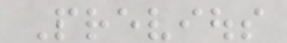Previous
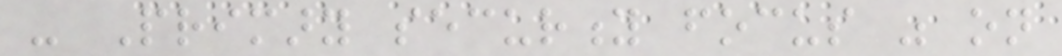- Primary security focus was on
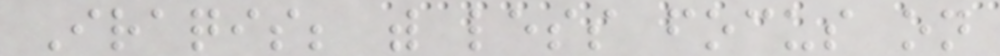Iraqis; with less focus on
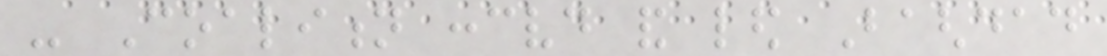- Coalition conceived and led Baghdad
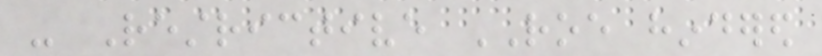- Restrictive ROE hindered
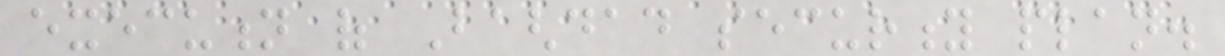execution of Baghdad security plan.
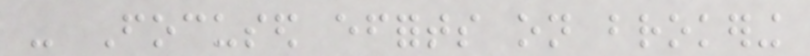- Focused efforts on brokering
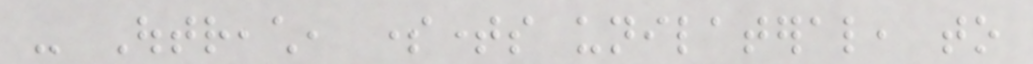- Outreach, sometimes unilateral, to
